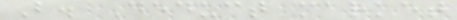B. Deduct market
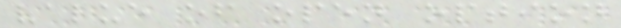value of open option
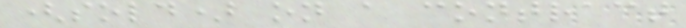(sold) on a contract
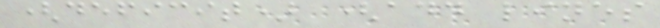(deficit) (add lines
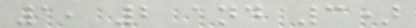1, 2 and 3)
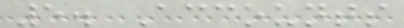5. Accounts
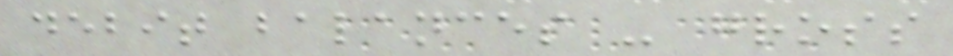debit balances - gross
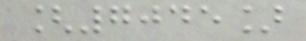[7045]
